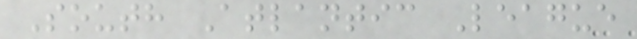South Atlantic League
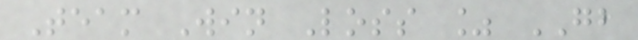Team Win Loss % GB
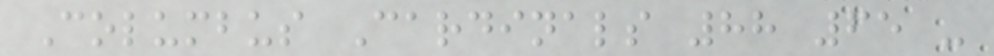Columbus Cardinals 88 65 -
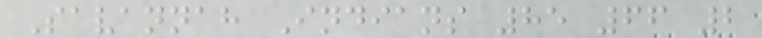Savannah Indians 85 66 2
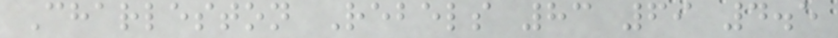Charleston Rebels 83 69 4.5
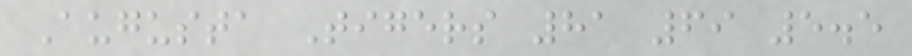Augusta Tigers 81 69 5.5
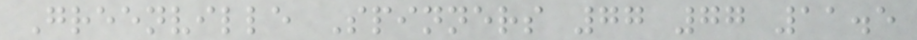Greenville Spinners 77 77 11.5
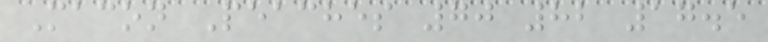Macon Peaches 70 82 17.5
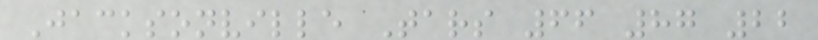Jacksonville Tars 66 87 22
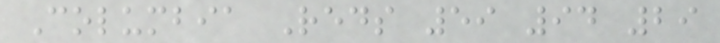Columbia Reds 59 94 29
